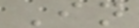In
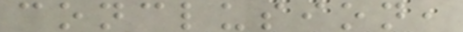conclusion,
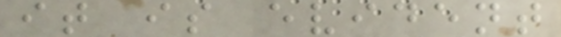it is evident
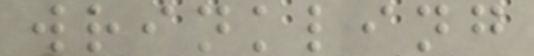wrinkling
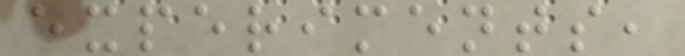experiments,
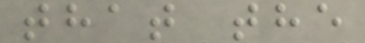that the
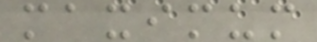maximum
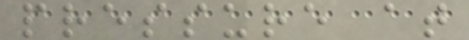pressure at
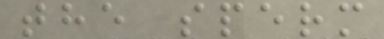the sperm
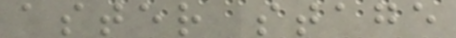aster stage
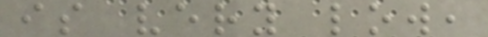is very low,
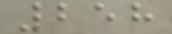258
